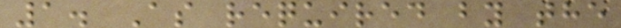1. As required by the
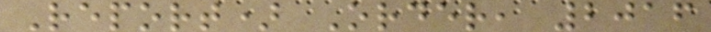Report) Order, 2016
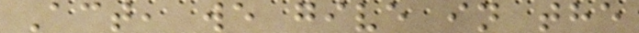Act, we give in the
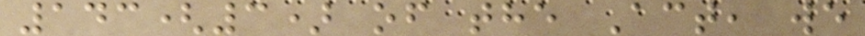143(3) of the Act, we
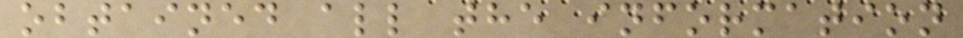obtained all the information
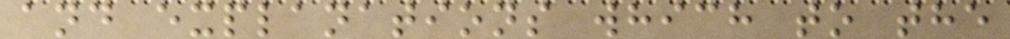and explanations which to the
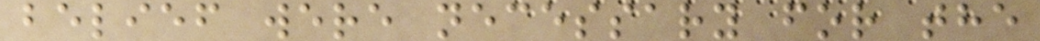belief were necessary for the
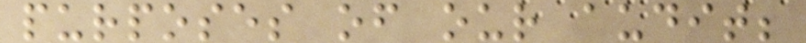purposes of our audit;
